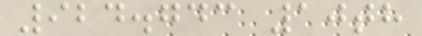924.743 10th
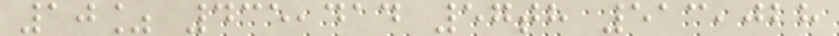10% 435,414 57th 513,028
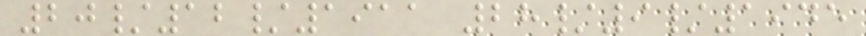20/12/1911 28/9/1945
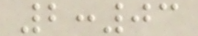2:03
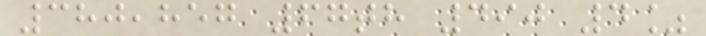380,857 67th 490 4%
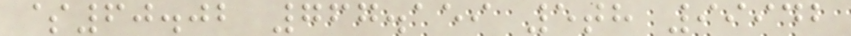$60.02 767.159 5th 99942
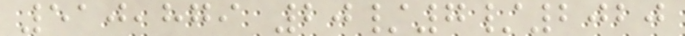510,879 20/7/2020
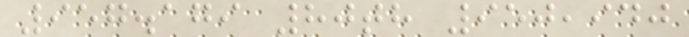957.179 80th 950,940
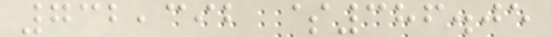732,392 $386.05
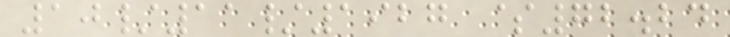10/11/1927 $72.24
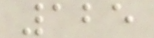125
